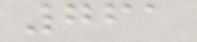761
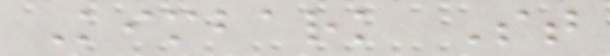Kimbark St
